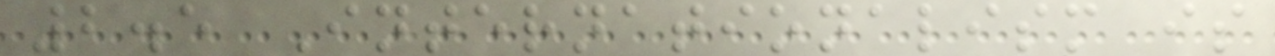2.5 Internationalism is
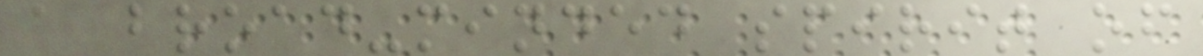a broad-minded spirit of
